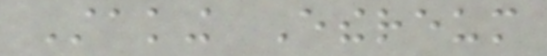Staking Ethereum
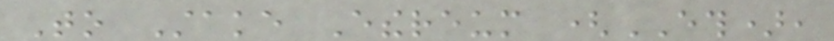To Stake Ethereum (ETH),
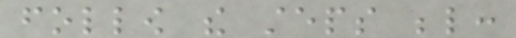follow the steps below:
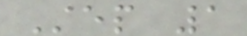Step 1
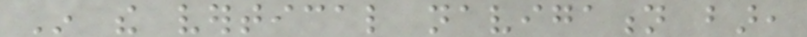In the vertical navigation bar,
